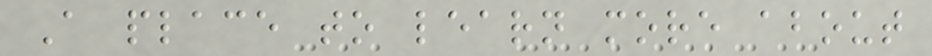A place to learn more about
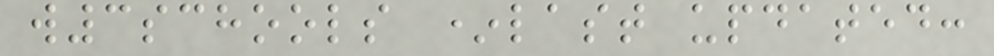w3schools *last updated:
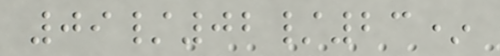09/02/23*
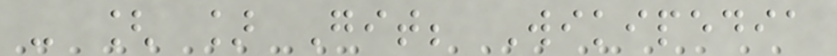- [ ] Git; Wikipedia
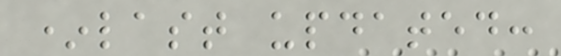*last updated:
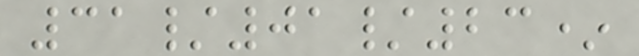31/01/23*
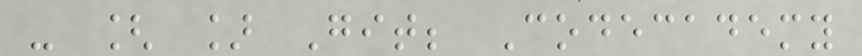- [ ] Git; Codecademy
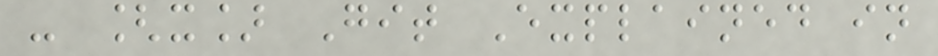- [x] Git Explained in
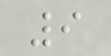9
